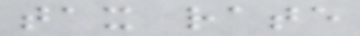tax rate
